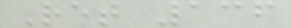Ret 136
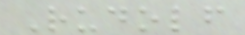Rudolf
